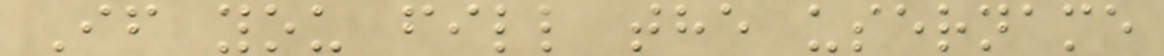If you fill the username
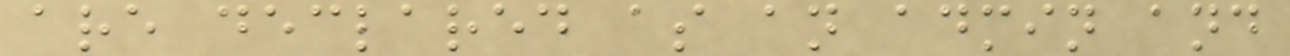are declared as an admin and
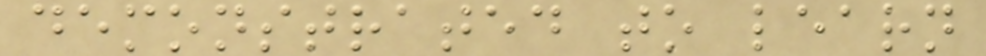demonstrated to learn
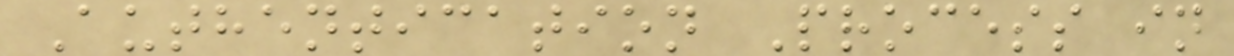Authentication Process in
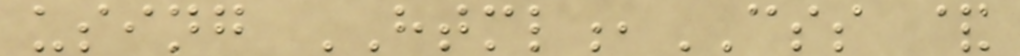using HTML,CSS &
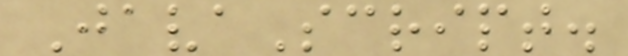JavaScript.
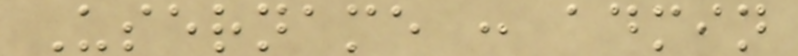Username : admin
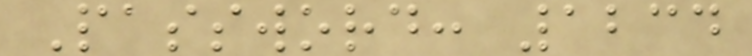Password: 1234
